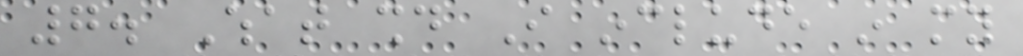7. What should I include in my
